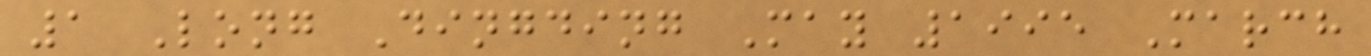1 Long Dingding May 1995 March
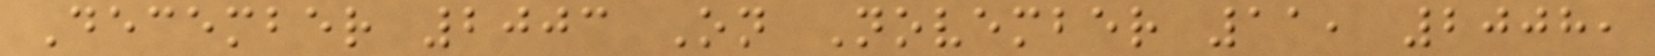December 2003 On November 11, 2008,
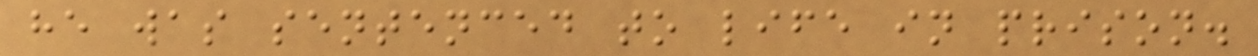he was sentenced to life in prison.
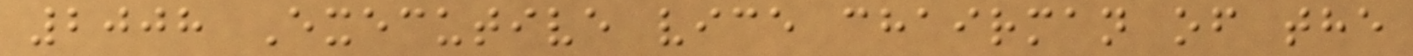2008 Executive vice chairman of the
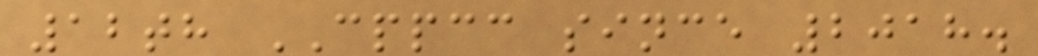12th CPPCC since 2018.
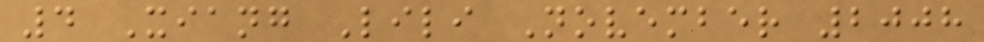4 Xiang Lili November 2008
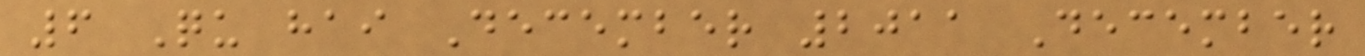6 Qu hai December 2011 December
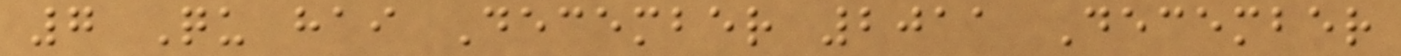7 Qu hai December 2011 December
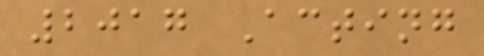2017 Acting
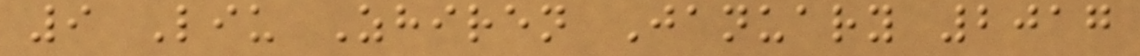9 Liu Zhiren January 2017
